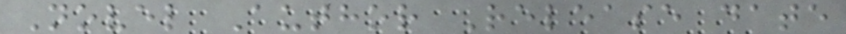Novel Author Release date
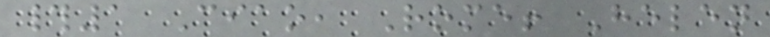#1 Ciao, Rome! Helen
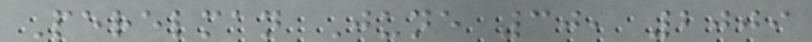Perelman June 30, 2009
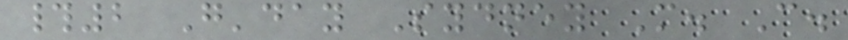#2 G'day Sydney M. C.
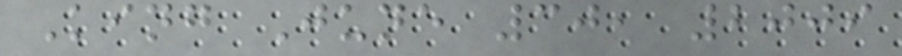King June 30, 2009
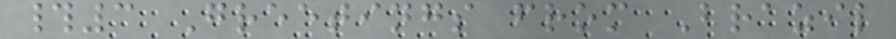#3 Greetings from Brazil
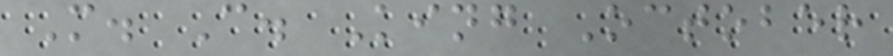M. C. King October
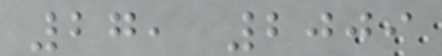27, 2009
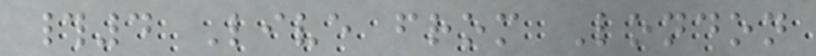#4 Live from London
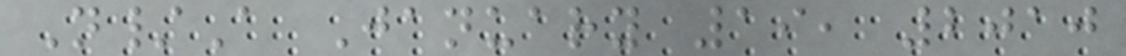N/A January 19, 2010
